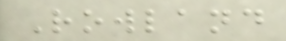Rowland
